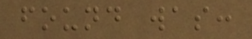found was:
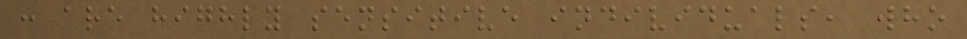: are highly sensitive individuals, who
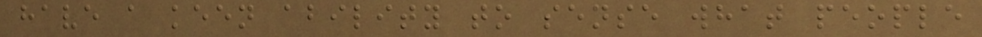have a keen ability to sense what people
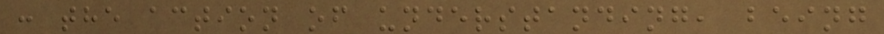: the action of understanding, being
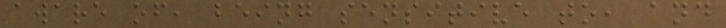aware of, being sensitive to, and
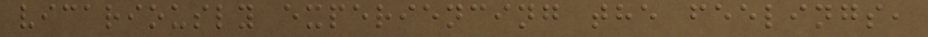vicariously experiencing the feelings,
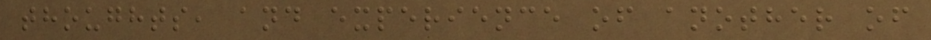thoughts, and experience of another of
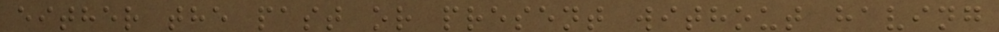either the past or present without having
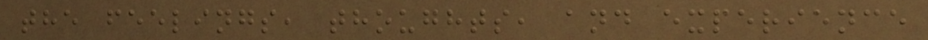the feelings, thoughts, and experience
